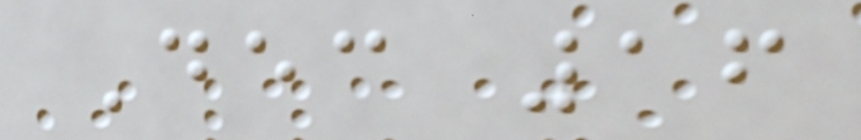Dec 16
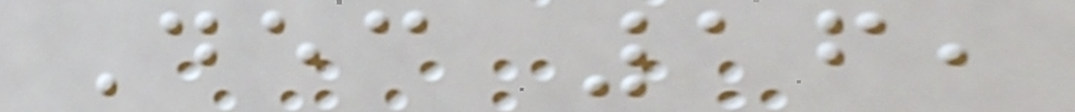Dec 16,
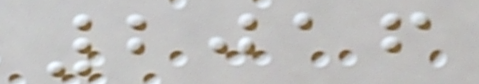2016
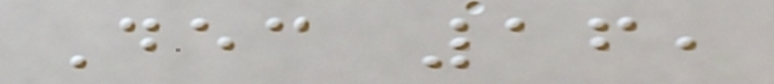Dec 16,
